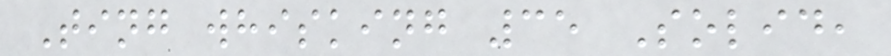Ting whisking 35 Solid,
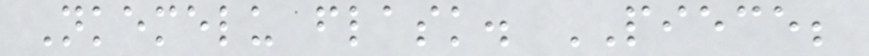Nkemelu flask. PIECE;
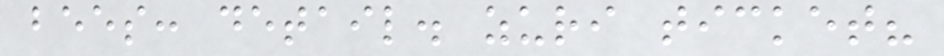bees: detail. zuri ticket?
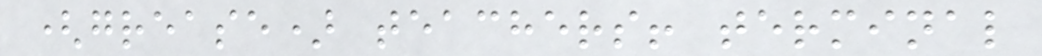(grease) teachers! terminal
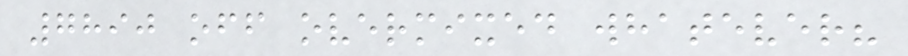7890 off overmixed whatever?
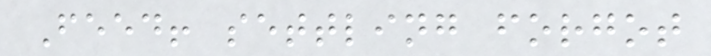Feed! settling forgot
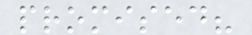promised?
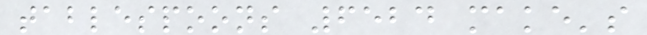tablespoons 6524 make's
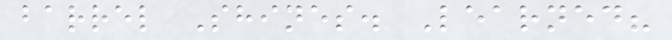barrel Shines. Learned?
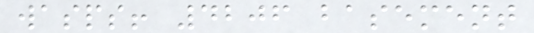wasps! 4206 basement
